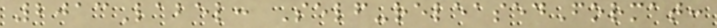2013Label: Self-releasedFormat:
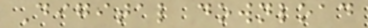Digital download
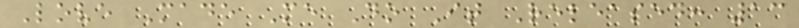Love Made Me Do It Released: 13
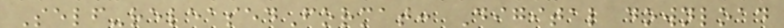Self-releasedFormat: Digital download
